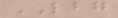LBG
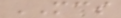MCS
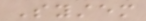System
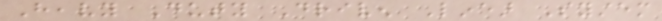Heavy Duty Driven Linear System
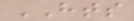HTS
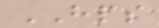HPS
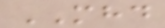MHD
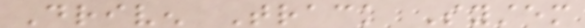Driven Track System
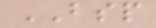BSP
